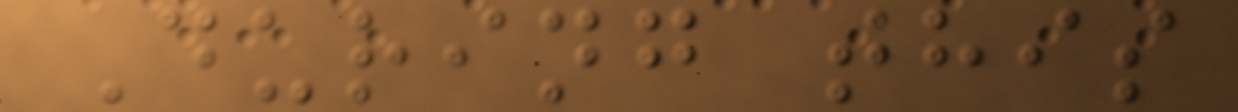During this
